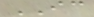IC
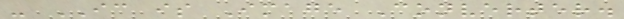- IC is Image Converter.
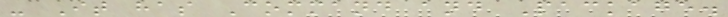- It has Command and Package.
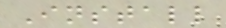Install
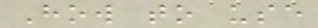How to use
